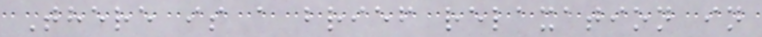There is a brief relaxation in
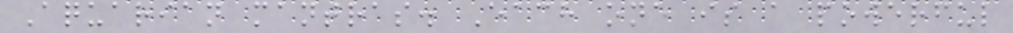Aquarian mantras. Each one is a powerful
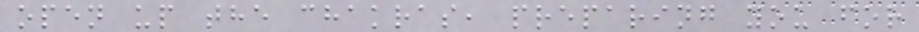open up the chakras, preparing you for
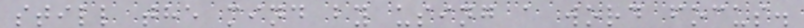still the mind by using a word focus.
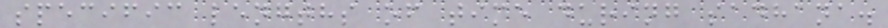specific lengths of time during sadhana.
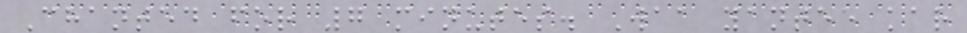Chanted for 7 minutes. Waa yantee kar
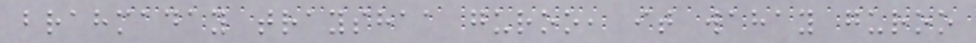brahmaday trayshaa guroo, it wahay guroo
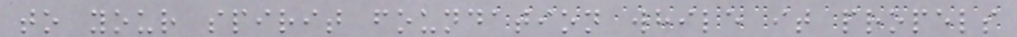to your spirit foundation while it propels
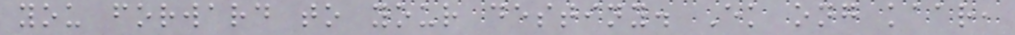you forward to your destiny. Ek ong kaar,
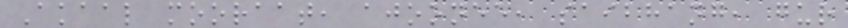Akaal mooraat, ajoonee, saibhang, gur
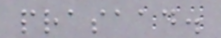prasaad.
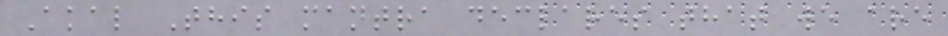Akal This mantra declares that we are
